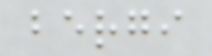bergi
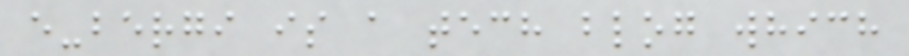e-bergi is a tech blog which
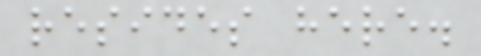resides here.
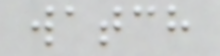watch
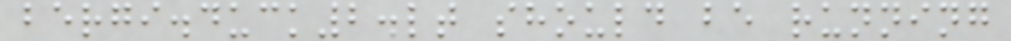bergi.duck2.lt should be running
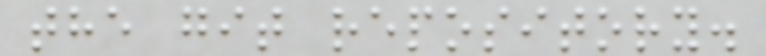the git repository.
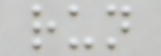run
